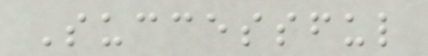Successful
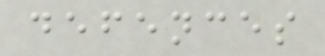defences
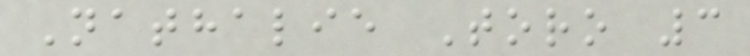Nathalie Toro 3
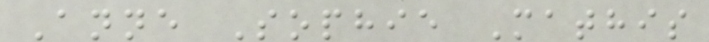Anne Sophie Mathis
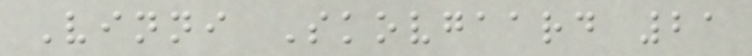Vinni Skovgaard 21
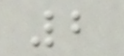2
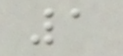1
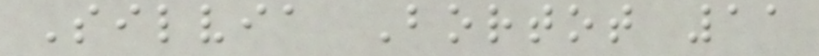Silvia Bortot 11
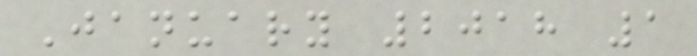January 2018 1
